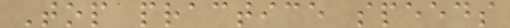Top practice speeds
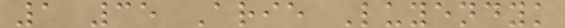1 35 Arie Luyendyk
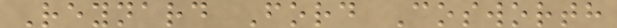Reynard Ford Cosworth
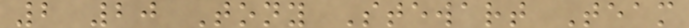2 20 Tony Stewart Team
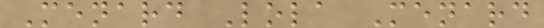Menard Lola Menard
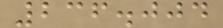236.004
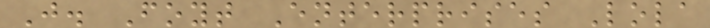J. Foyt Enterprises Lola
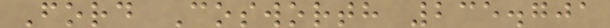Ford Cosworth 235.701
